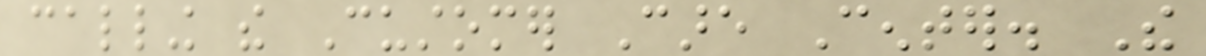calling the Customer Care Center. The
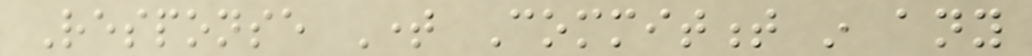Response Time Commitment in any
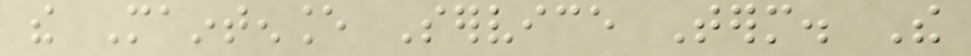the Maintenance Service Term. The
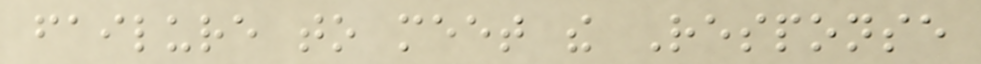failure to meet the Response
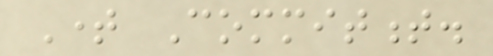Time Commitment.
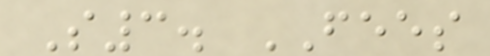S3. FEES
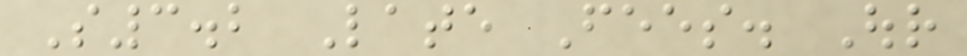S3.2 Late Fees. Our
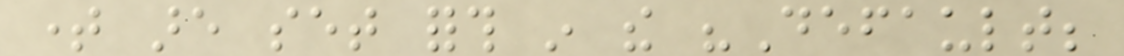time are set forth in the "Default;
